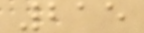215
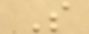S
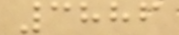3886
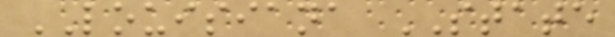LOUISIANA STATE
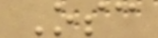Osc
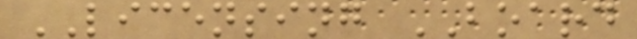LICENSING BOARD
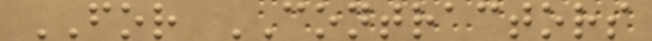FOR CONTRACTORS
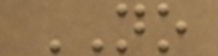NO
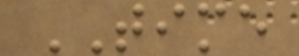TIME
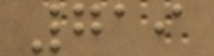719
